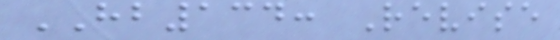HB134: Revise
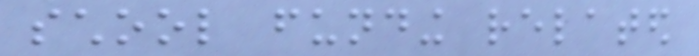school funding related
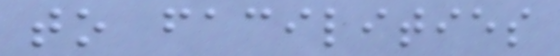to facilities
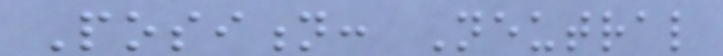Position: Neutral
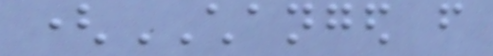(CHANGED from
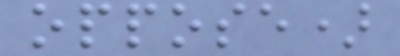oppose)
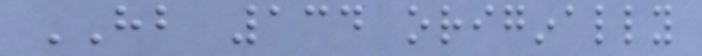HB 134 originally
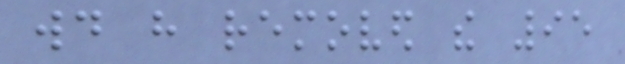would have removed the 95
